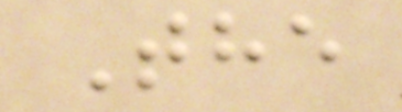The
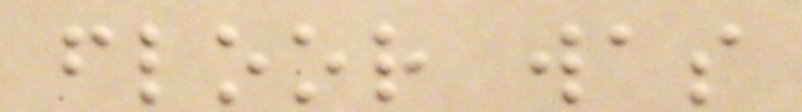floor was
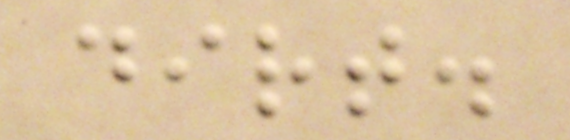dirt.
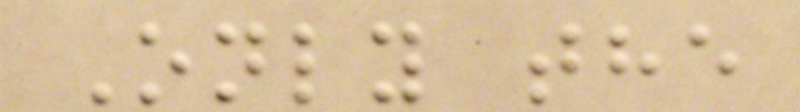Only the
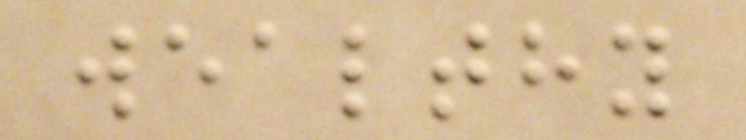wealthy
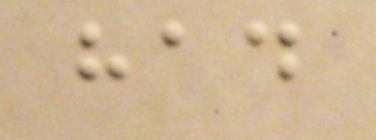had
